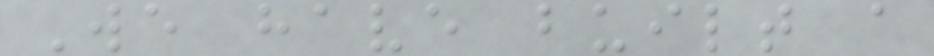We have built a
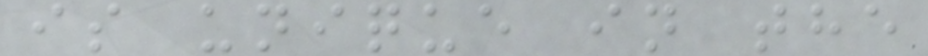is unique in the
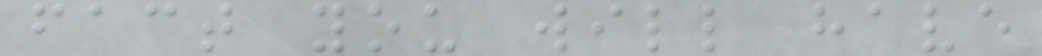fact you will have
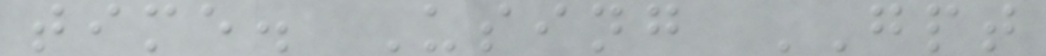time. Using GPT
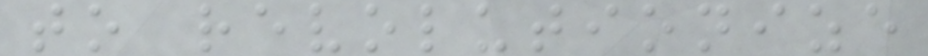to revolutionize
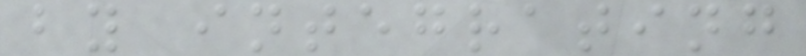by integrating
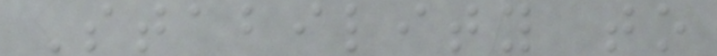Stability to
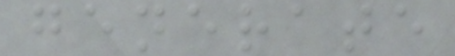generate
